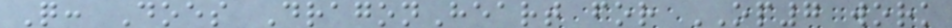Q: Does DragonHeart for OP7 work
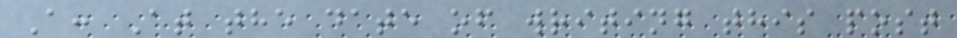A: At the date of writing this post
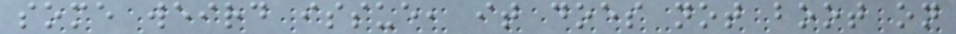some weird issue, it does not boot on
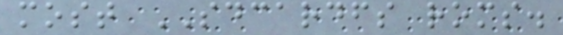most SDCARDFS roms.
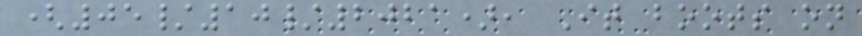(05/10/2021), It boots on
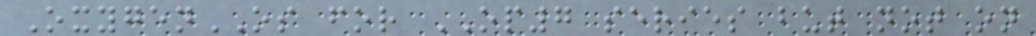OxygenOS for OP7 series but not on
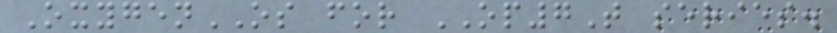OxygenOS for OP7T series.
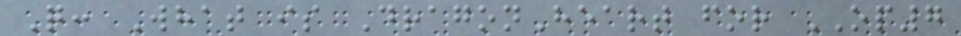Q: What is DragonHeart for OP7
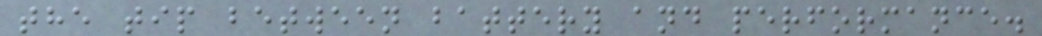the tip between battery and performance.
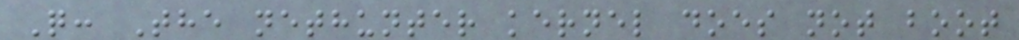Q: The nethunter kernel does not boot
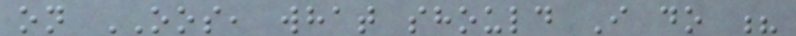on OOS, what should I do ?
